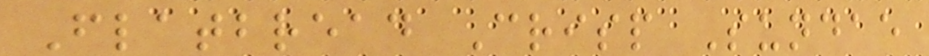Flatbread Crisp Sundae
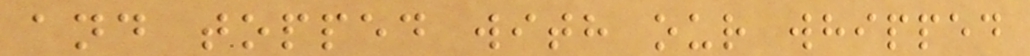and topped with our whipped
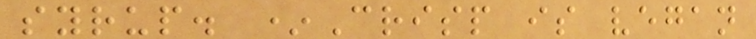syrup. *Crisp is vegan
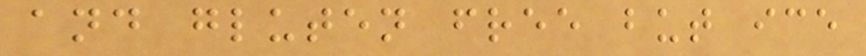and gluten free but ice
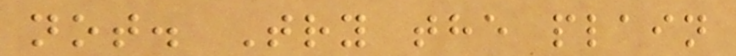not. Try the plain
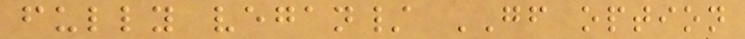fully vegan/ GF option
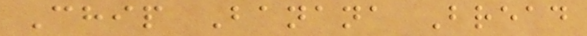Chip Banana Bread
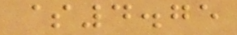$4.75
